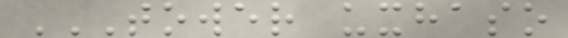TOWER UXHASO
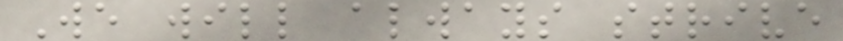We will always strive
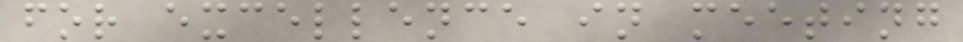for excellence in meeting
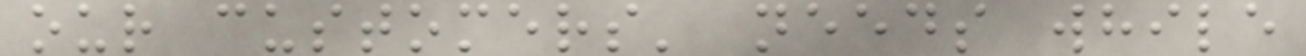our customers' needs while
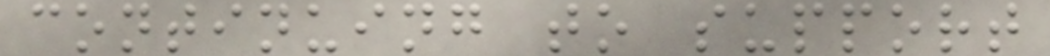continuing to support
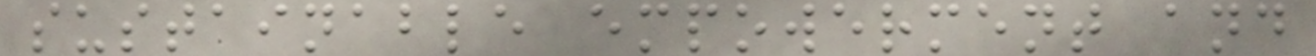sustainable empowerment and
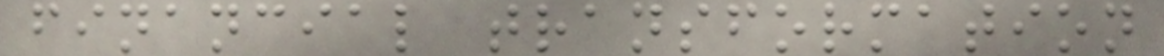financial transformation
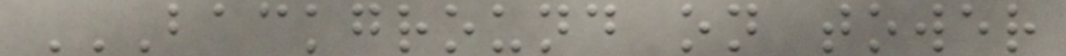BACKGROUND ON TOWER
